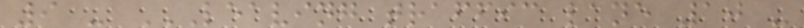9 - LEAVING TRAFFIC LANE 10 -
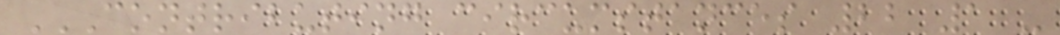CONTRIBUTING CIRCUMSTANCES 22 1 -
